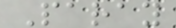Paray
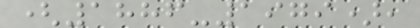(1886-1979),
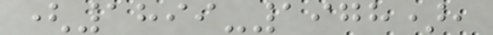(1899-1978),
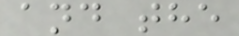and the
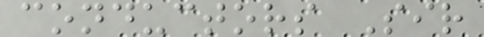conductors Sir
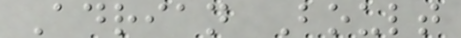Adrian Boult
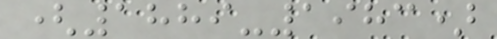(1889-1983)
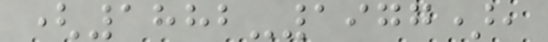(1882-1977),
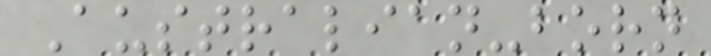Australian-born
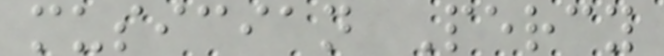musician Percy
